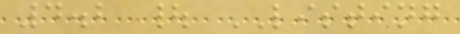4.2 | LISTING
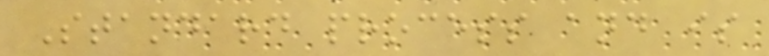Standard process and is
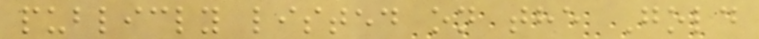publicly listed on the Gold
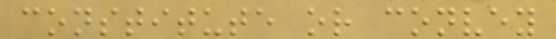constitute or convey
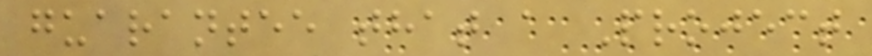guarantee that a Project
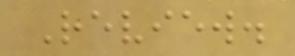Review.
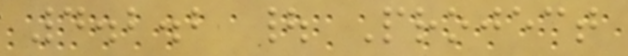4.2.2 | Project
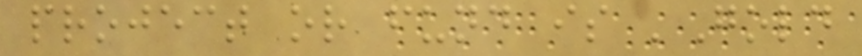project or fund is 'Gold
